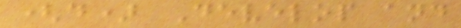(d) Develop and
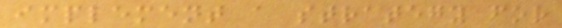implement a strategy for
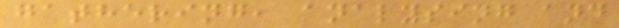gathering, analysing and
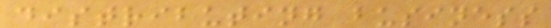distributing business
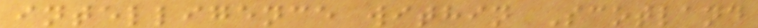intelligence within Scotland
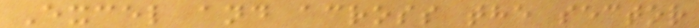Excel and across the sector
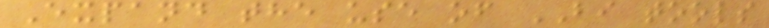Expand the use of BI tools
